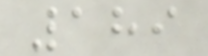189
